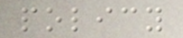policy
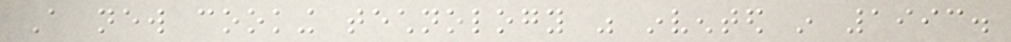A new cooking technology was invented in 1993.
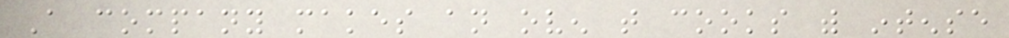A company makes an oven that cooks with intense
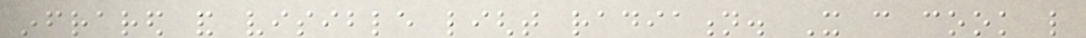infrared and visible light radiation. It can cook like
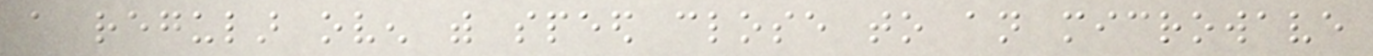a regular oven with speed close to an microwave
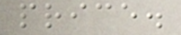price.
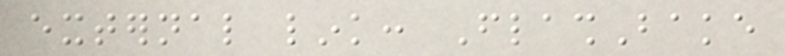external link: FlashBake
